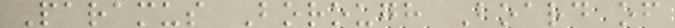Paramus Borough Board of
